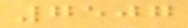7507
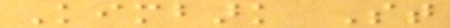Kimbark St
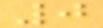0
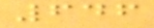646
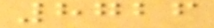8726
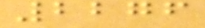2276
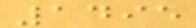1495
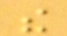the
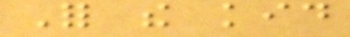For the kid
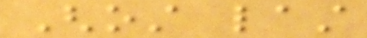Ghost last
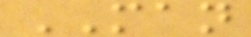MAN
